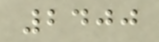2400
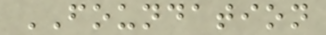FOUNDATION
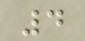4
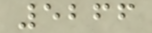5266
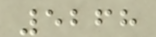5268
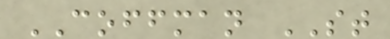COFFMAN ST
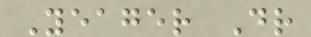Yeager Dr
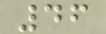46
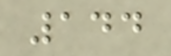144
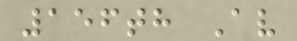156th Av
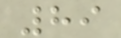89
